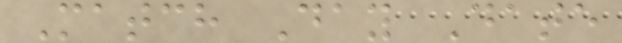Match Day Date
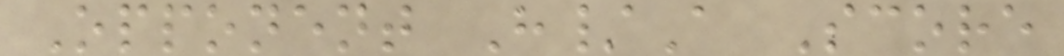Opponent H/A Score
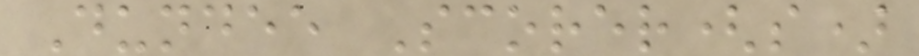Dundee Scorer(s)
